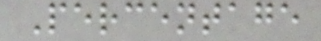Percentage
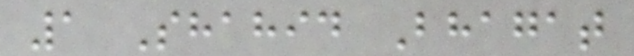1 Shahid Bhagat
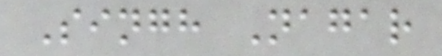Singh Nagar
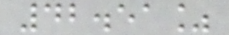42.51%
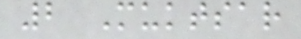2 Muktsar
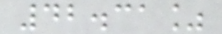42.31%
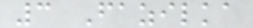3 Fazilka
